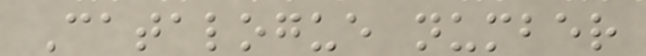Catalogue number
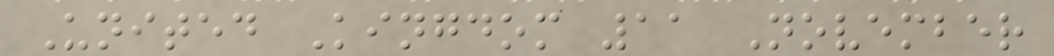United Kingdom 11 November
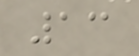13
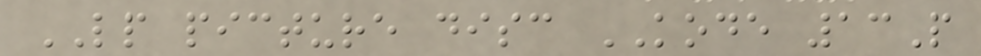LP picture disc KODE 13P
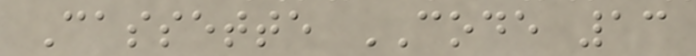Cassette CODE 13
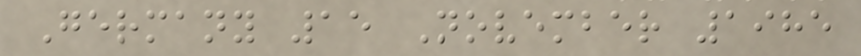Germany 15 November 1985
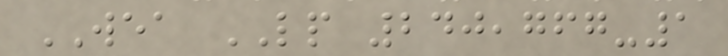WEA LP 240,767-1
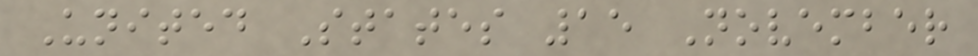United States 15 November
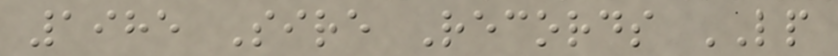1985 Sire Records LP
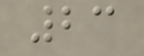23
